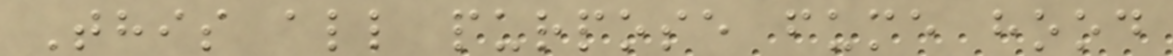This all purpose fume hood
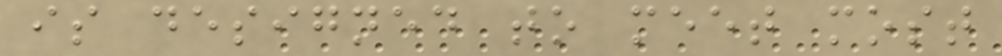is designed to meet most
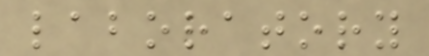laboratory
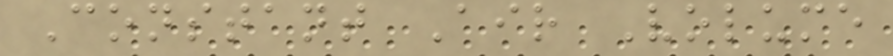Constant Air Volume
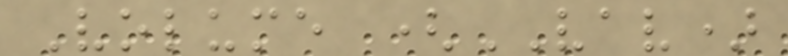Volume (VAV)
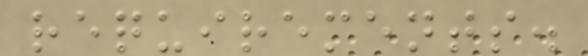requirements.
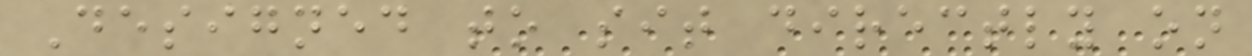Designed to sit directly on
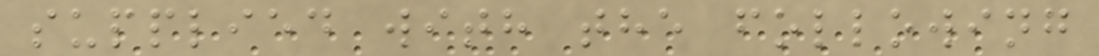supplied with the following
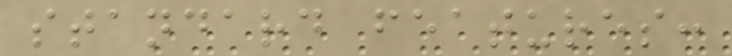standard features:
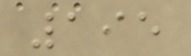195
